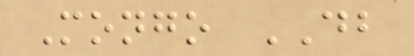Mongo DB
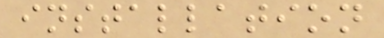installation
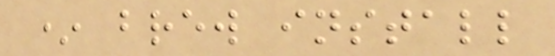* brew install
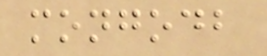mongodb
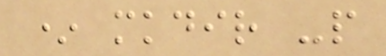* mkdir -p
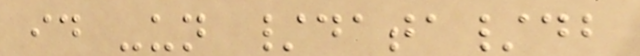id -un /data/db
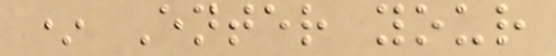* Enter your
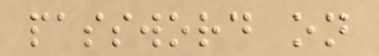password on
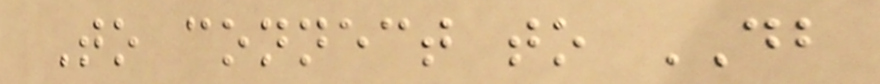To connect to DB
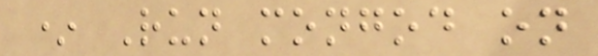* Run mongod on
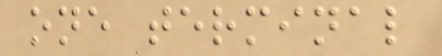one terminal
